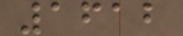1612
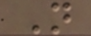N
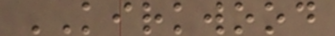KIRKWOOD
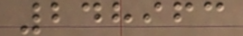248963
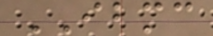IBMC
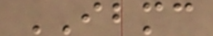IBMC
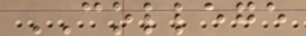COLLEGE
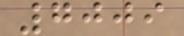7009
